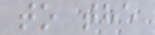to the
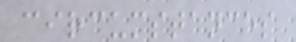circumstances
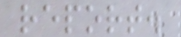report.
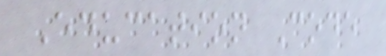Education Code
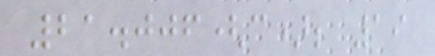21.006(c); 19
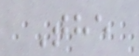The
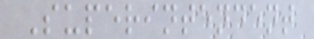Superintendent
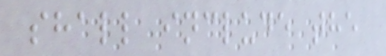shall include the
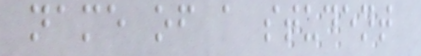name of a student
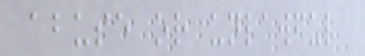abuse or unlawful
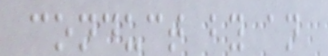conduct by an
